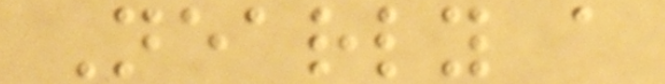Nearly a
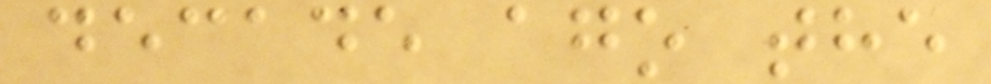decade ago the
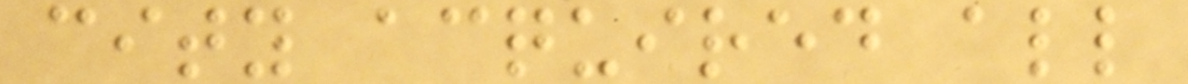city acquired all
